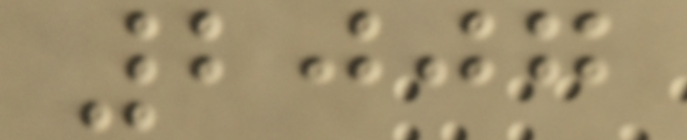2007
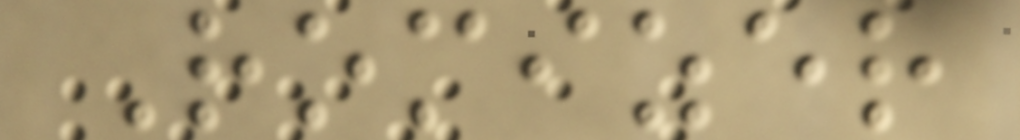Romizer
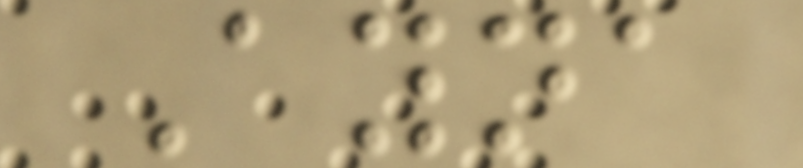Ayna
